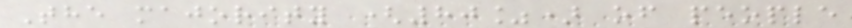The majority (80%) of people
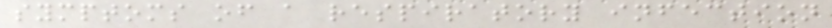symptoms of a respiratory infection
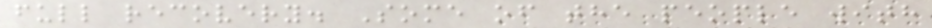full recovery. Some of the people with
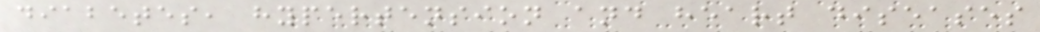diabetes, hypertension and heart diseases
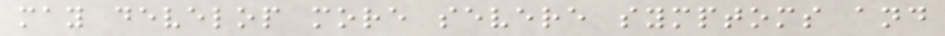may develop more severe symptoms and
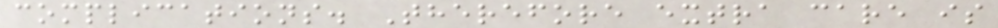complications. Therefore extra care is
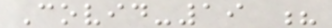Covid-19 ?
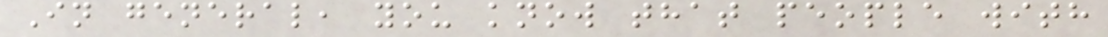In general, you know that people with
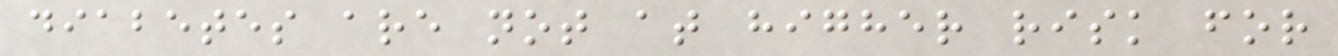diabetes are not at higher risk for
